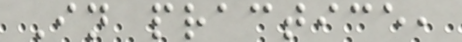In practice,
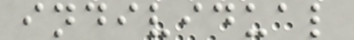individual
